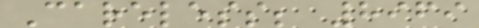Careless; 8969
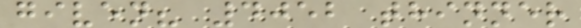given? 4052 thinner
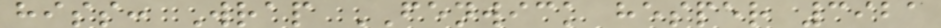hiss: Wrap FENWICK hesper 3921
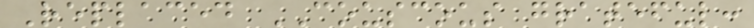Replaced COUSCOUS grateful:
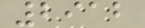2912
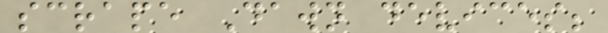scrape Dawn devices;
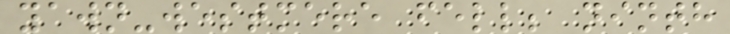yawn-westmere fell; ninth
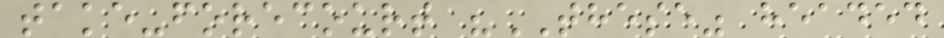take-forecourt "THESE" headed
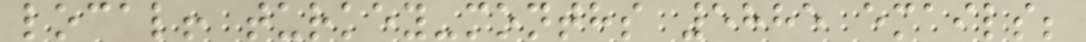local! turkey-months 5885 emails;
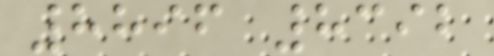8896 8392
